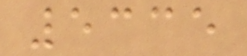5335
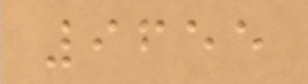9655
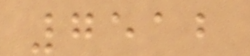7512
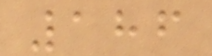186
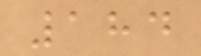184
